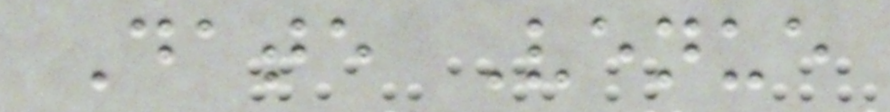Date Venue
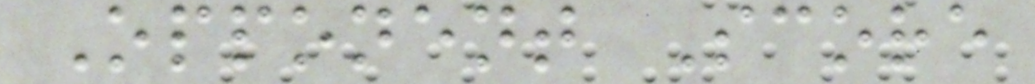Opponent Score
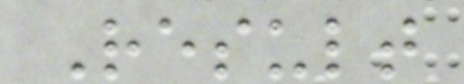Result
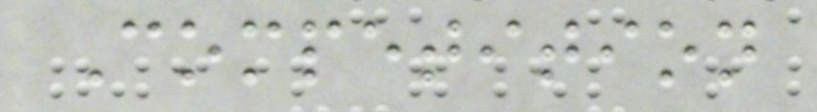Competition
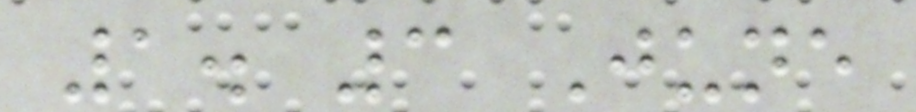1. 3 June
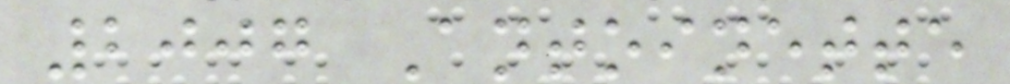2007 Antoinette
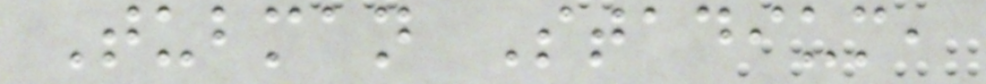Tubman Stadium,
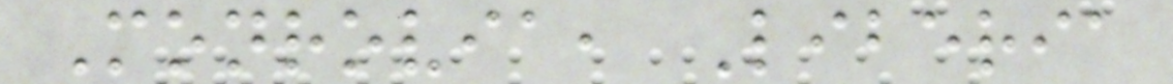Monrovia, Liberia
